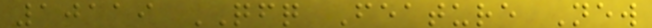10119 QFQ Feature New
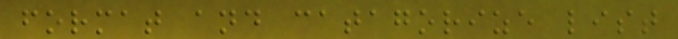format and catagorize list
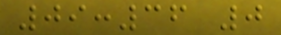09:36 0
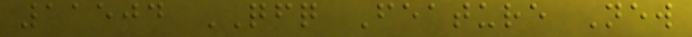11504 QFQ Feature New
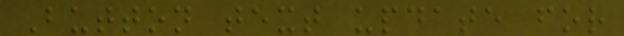Button text update for
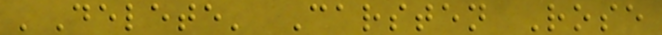'Delete' Carsten Rose
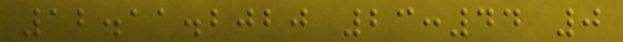12.11.2020 23:44 0
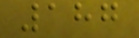187
